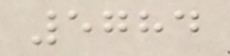5784
